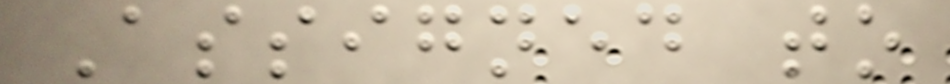Assigned to
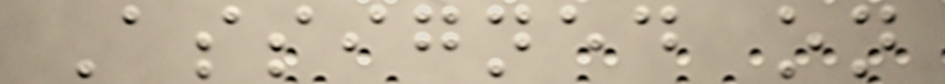Assigned on
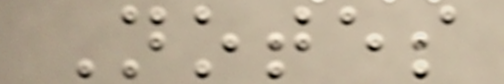Notes
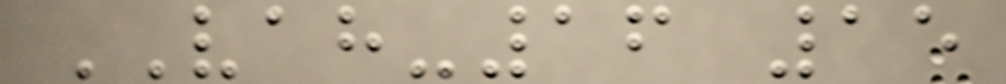VAH-16 15
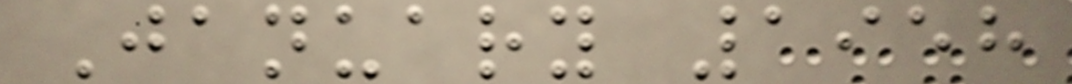January 1958
